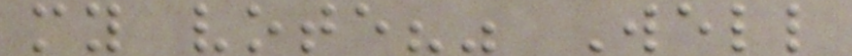my vote?" Well
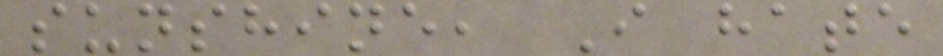sunshine, I hate
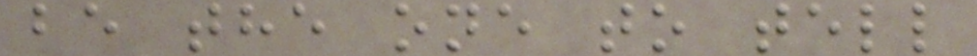be the one to tell
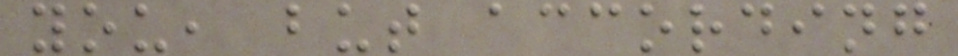you, but according
